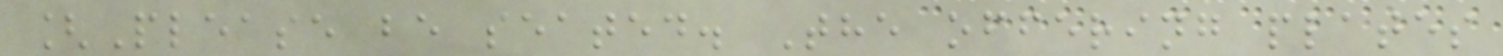[Please be seated. The offering plates
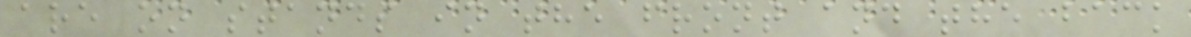are on stands in the front and the back
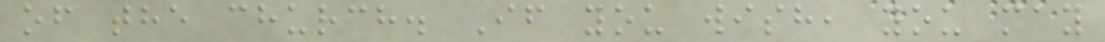of the church. If you wish, you may
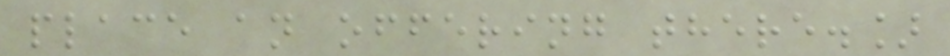place an offering there.]
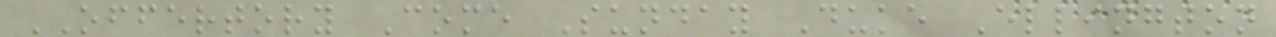OFFERTORY Come Sunday Duke Ellington
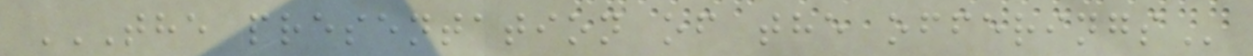THE PRESENTATION OF THE OFFERINGS
